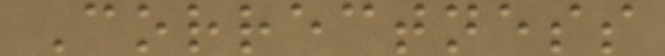Correctness
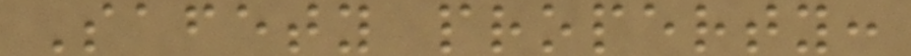Safety property:
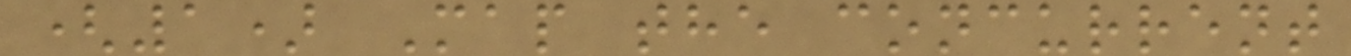(1) Map the concurrent
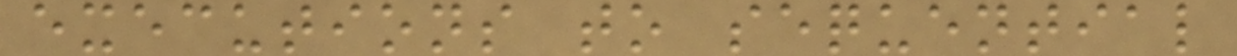executions to sequential
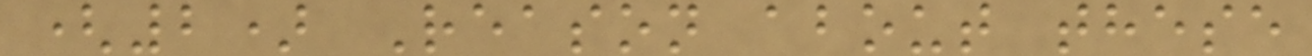(2) Reason about these
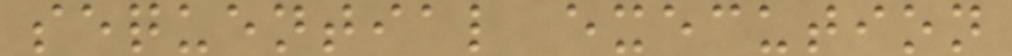sequential execution
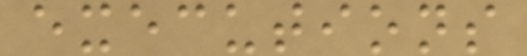executions
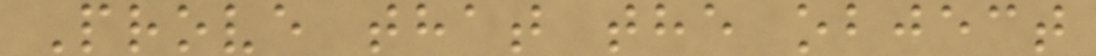Prove that the object
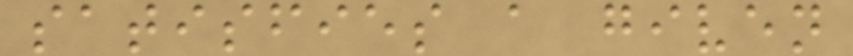satisfies a given
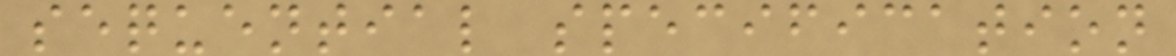sequential specification
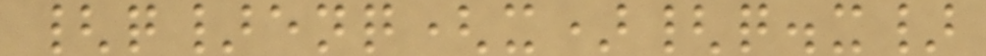{q}enq(x){q.x}
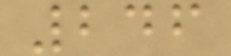246
